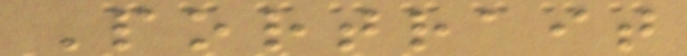Portrait
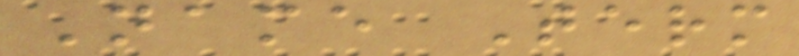Name Term
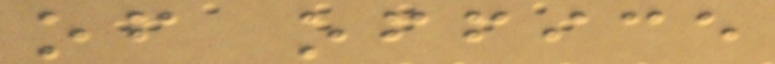of office
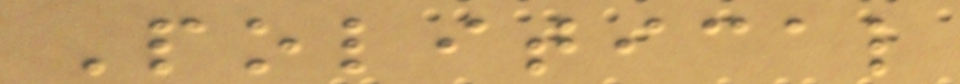Political
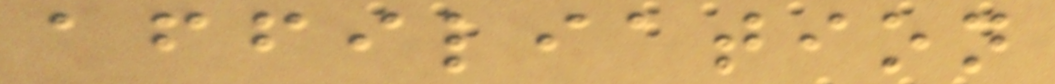affiliation
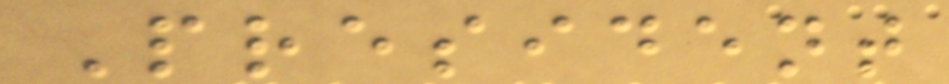President
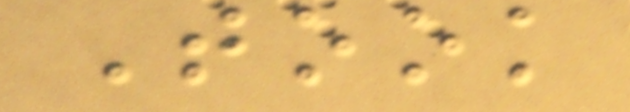Took
